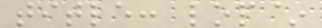title: lop~
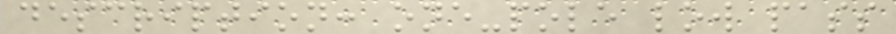description: one-pole low pass
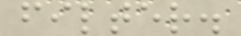filter.
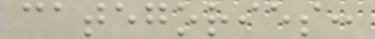categories:
